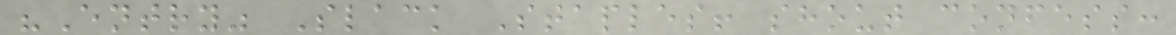"Entry" Slack Staples! shout confess:
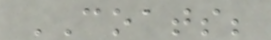COATS;
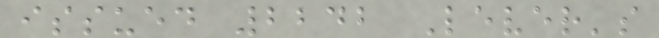issued 2242 Lever's
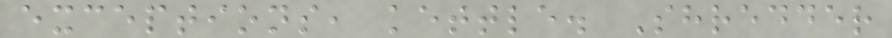exceptions, kettle. Shredder
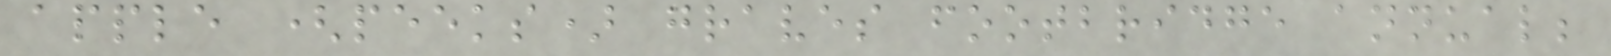apple (peeks) graves footbridge annual;
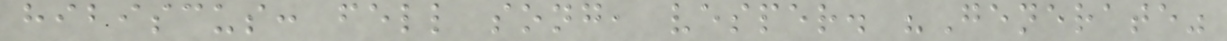hibiscus: fell song, vesper. "Generate"
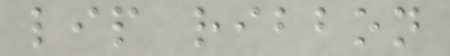lip ribbon
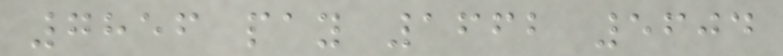7856 pay 1662 5604
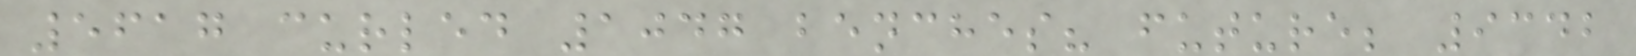5617 curled 1047 benches? future; 9342
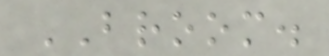BROOM.
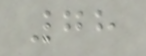78
